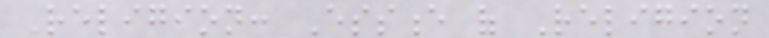Religion: Essence of Religion
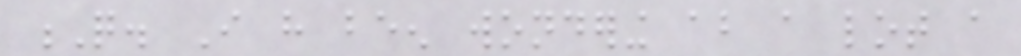Q. I have been wondering about a lot a
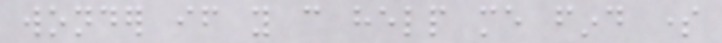wonder if you can help me find some
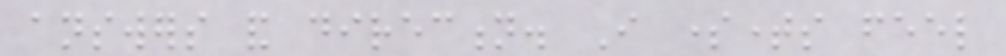answers and direction. I sometimes feel
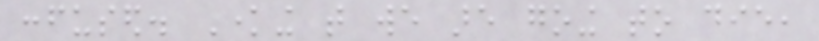confused. Knowing that we are going to die,
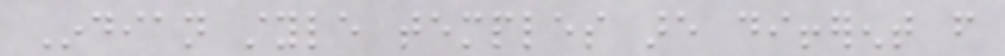Indian style temples are different from
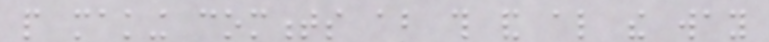people making comments about this and also the way
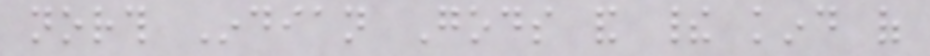north Indian Gods and their kind of
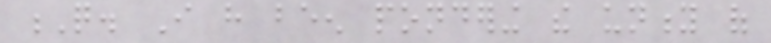Q. I have been pondering the unity of
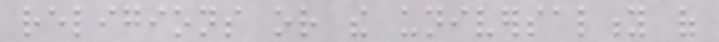religions or the universality of
